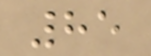85
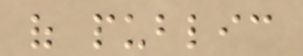of public
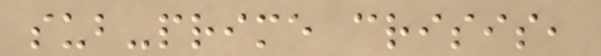sub-prime crisis,
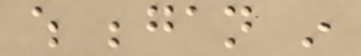which began in
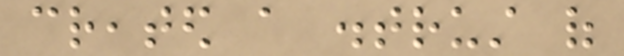created a distrust of
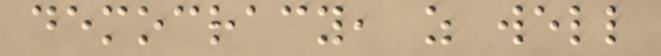democracy, as well
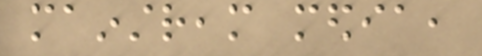mainstream media,
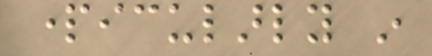particularly in
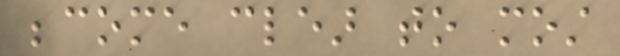become clear to most
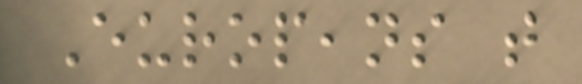Europeans that
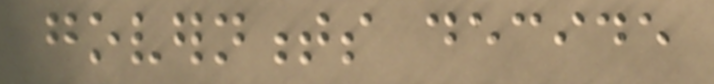governments decide
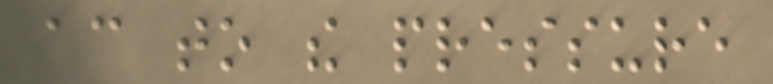according to the pressure
